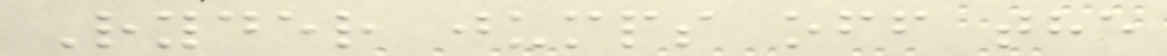Ryder jumps off the
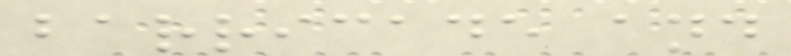barricade and
